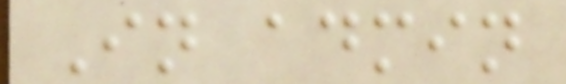In admin
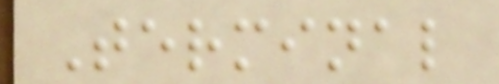Terminal
